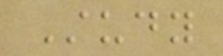Study
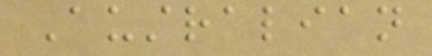Australian
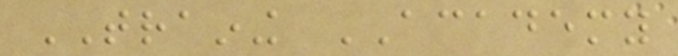TRAINING ACADEMY
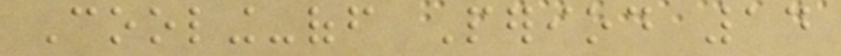Cooling-off Period 14
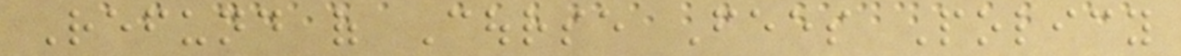Refund of Course Fees Policy
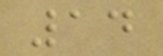14
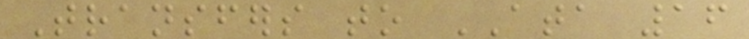Transfers to ATA 16
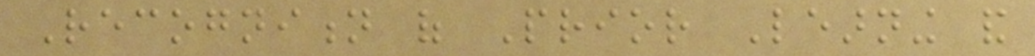Recognition of Prior Learning and
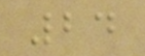24
